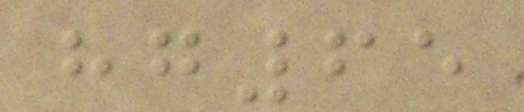hg65
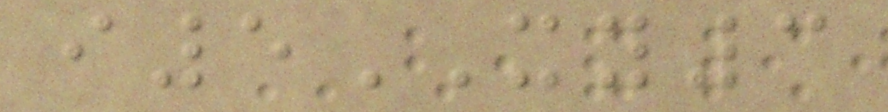i5XY3
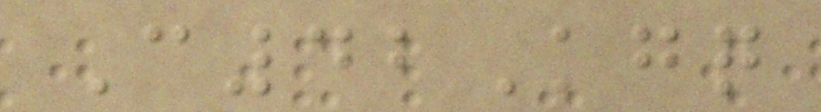C42Kgq
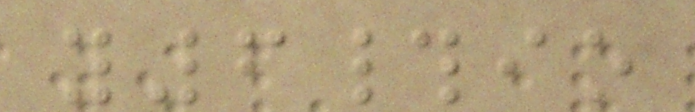y6#io
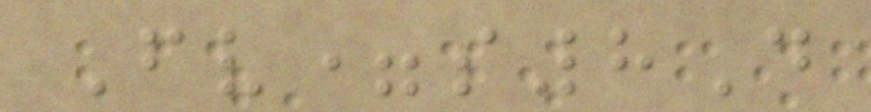Fv=s8D
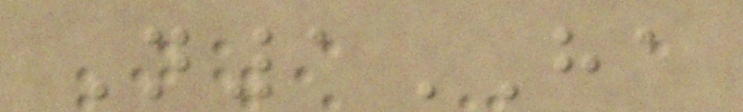N1HA
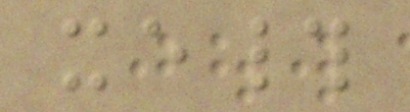xe#
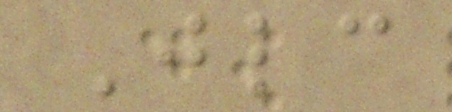Jlc
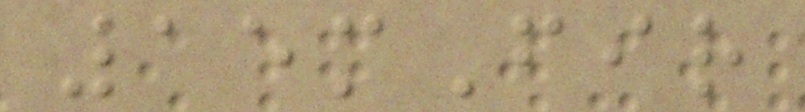15mFir
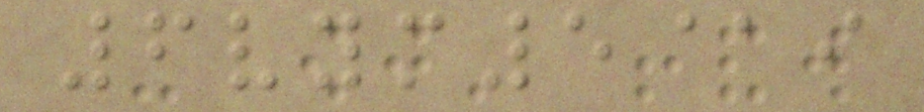6vym5@i
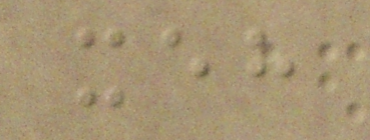xeh
